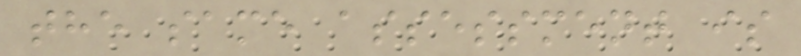the same assessment is
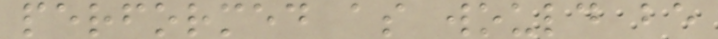performed as would be
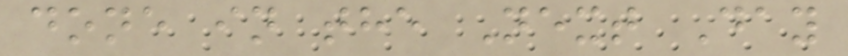done in the Next Day
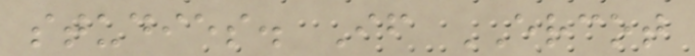studies. If ERCOT
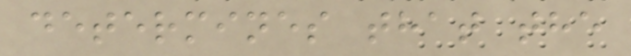determines that the
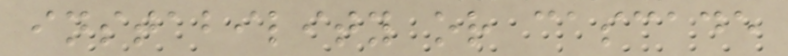instability or cascade
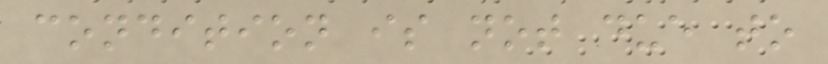condition is not due to
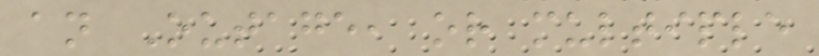an Outage, or multiple
